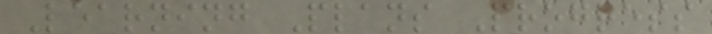Learning Plans Progress
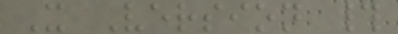X Version #
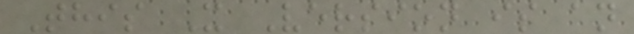This X Version is an
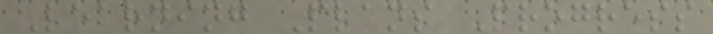Learning Plans Progress
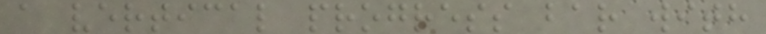a vertical progress bar with
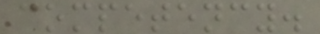competency.
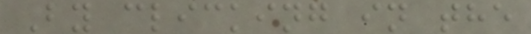By clicking in the
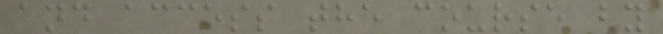and access the course by
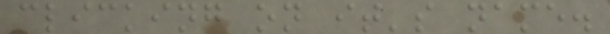clicking on it's name.
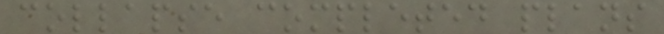collapse completed plans
